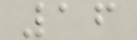16
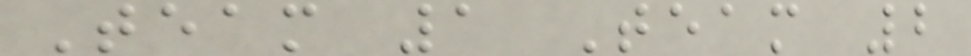Team 1 Team 2
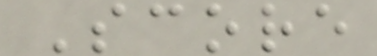Score
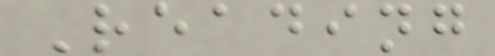Reading
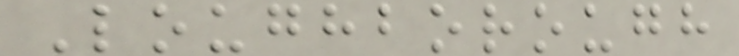Loughborough
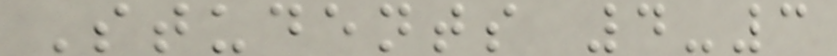Students 4-3
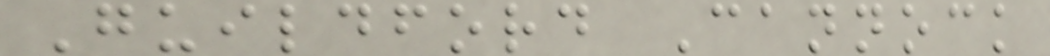Guildford Cannock
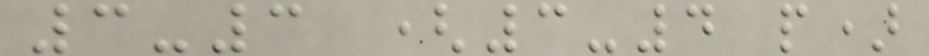3-3 (3-4 p)
